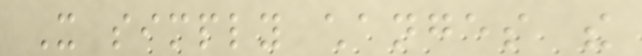It simply changes the
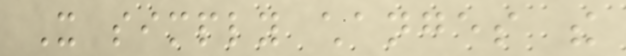It simply changes the
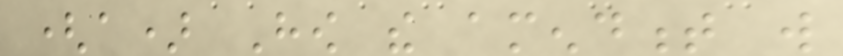(a) How the amendment will
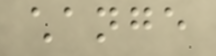change
